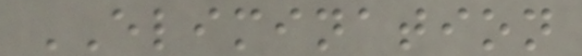ELIMINATION
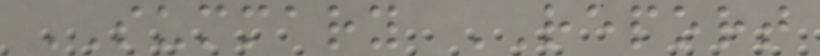SUMMARY REPORT
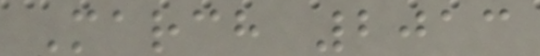March 2013
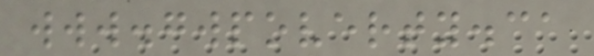www.gwpoverty.ca
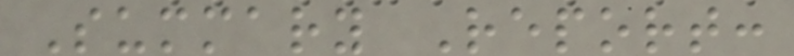Summary Report:
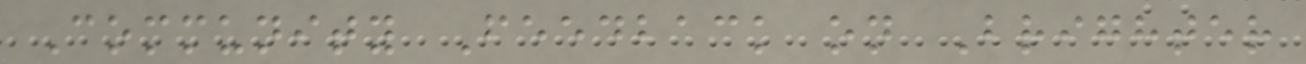Community Feedback on Brighter
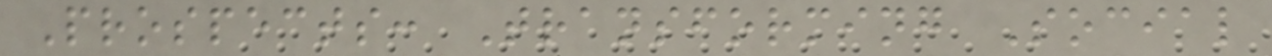Prospects: Transforming Social
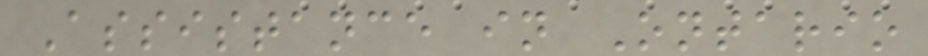Assistance in Ontario
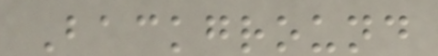Background
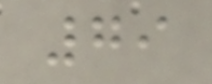79
